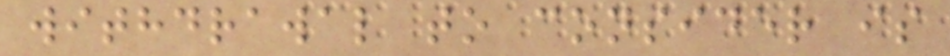withdrawal to consider is
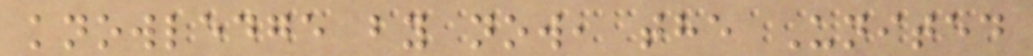knowledge by now, the United
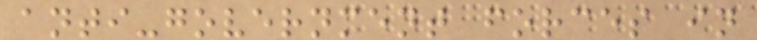anti-government forces in
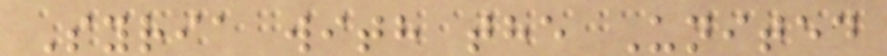Syria with the United
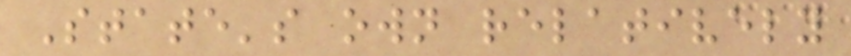State's own relatively
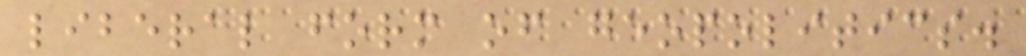liberal form of geopolitics.
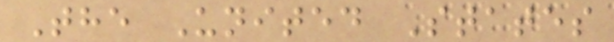The United States
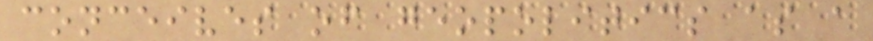conceives of geopolitics as a
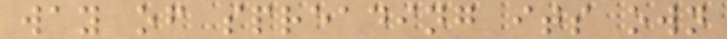way of spreading its own
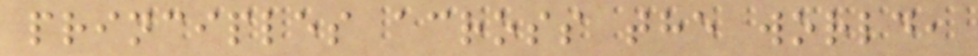principles across the world,
